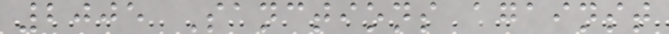2005 Sanctions against
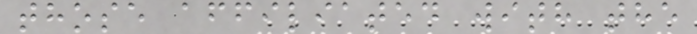those affiliated with the
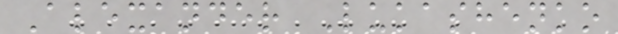Alexander Lukashenko
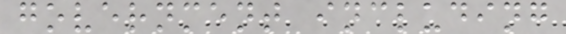government including
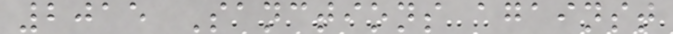2015 Sanctions against
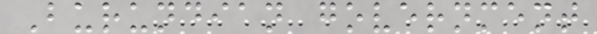Burundian government
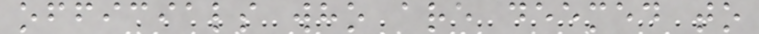officials who are deemed to
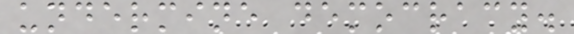undermine democracy.
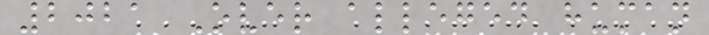2021 Over alleged human
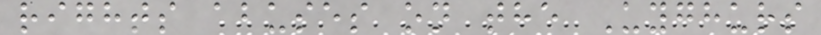rights abuses on the Uyghurs
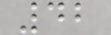42
